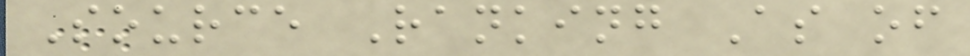Source Ranking As of
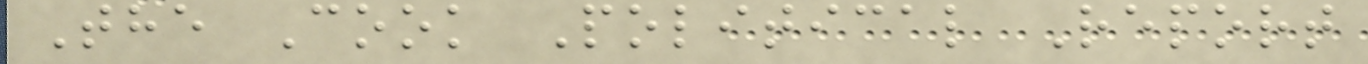The Cook Political Report
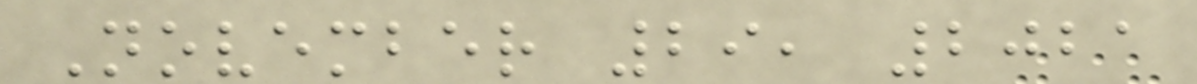November 29, 2021
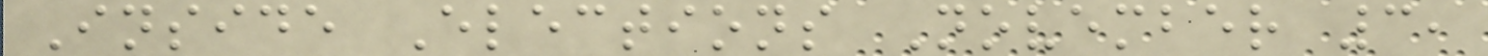Inside Elections November 3,
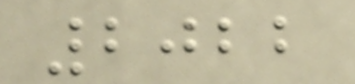2022
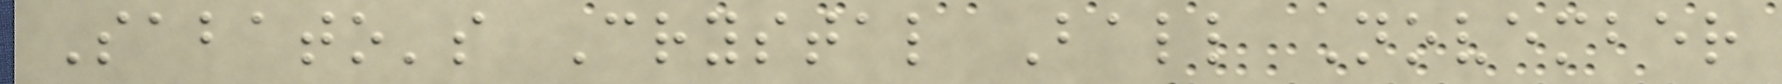Sabato's Crystal Ball November
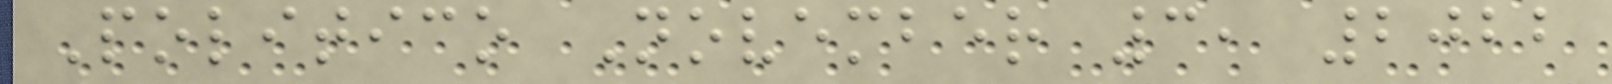Politico November 3, 2022
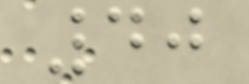40
